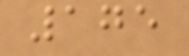175
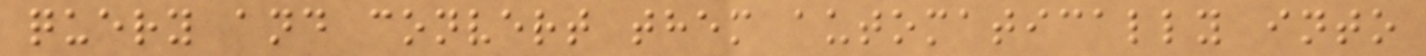query and convert them automatically into
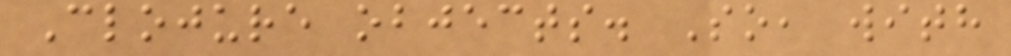Clojure objects. So, with
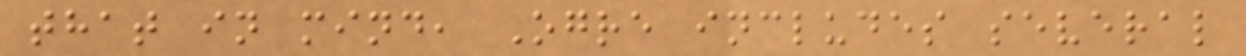that in mind, Ogre includes several
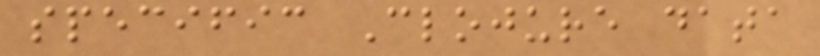specific Clojure data
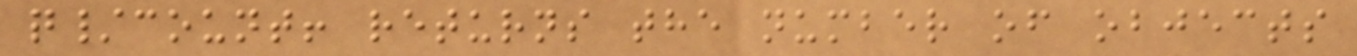q/count! returns the number of objects
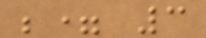;= 3
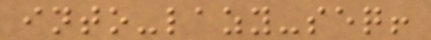into-lazy-seq!
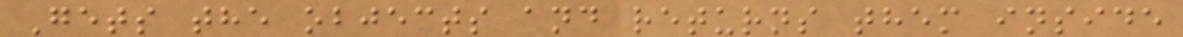Gets the objects and returns them inside
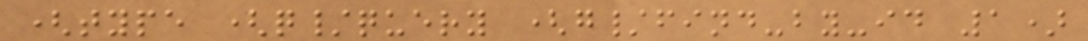(type (q/query (g/find-by-id 1)
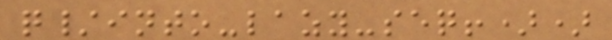q/into-lazy-seq!))
